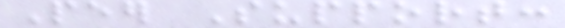Peer Support:
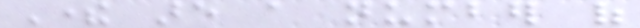There are a number of
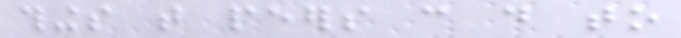things that peers can do to
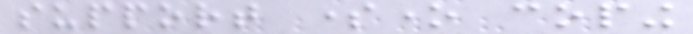support someone coping
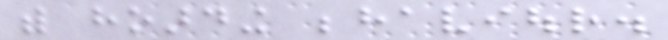with hoarding behaviour.
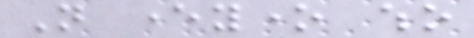Not everyone who
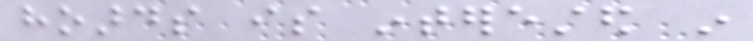hoards is interested in
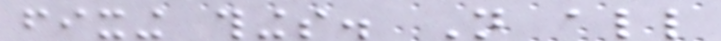fixing things. Not all
